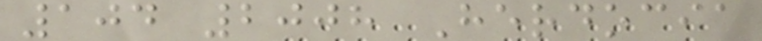104 2008 Herdocia
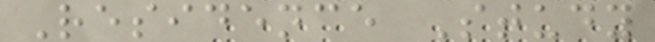Residence Study
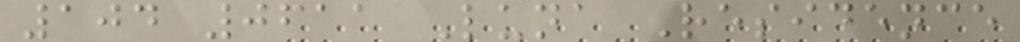104 0611 Luna Residence
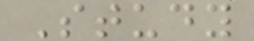Study
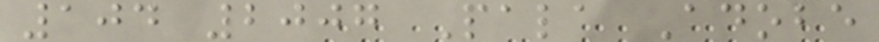104 2007 Pala Adobe
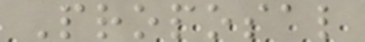Proposal
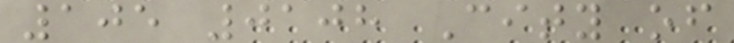105 0108 City of
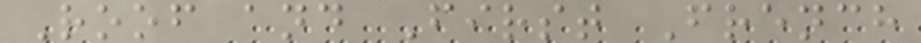Roof and First French
